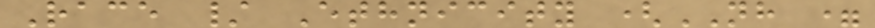Race / Ethnicity (NH =
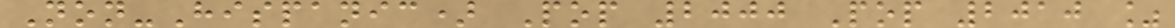Non-Hispanic) Pop 2000 Pop 2010 %
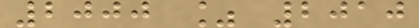2000 % 2010
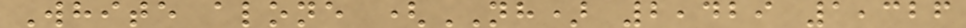White alone (NH) 2,429 1,326
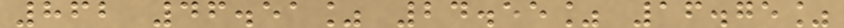862 46.51% 24.55% 16.75%
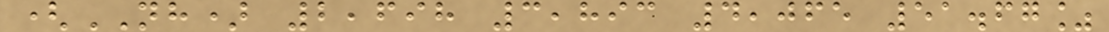(NH) 2,698 3,893 4,065 51.67%
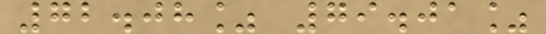72.08% 79.01%
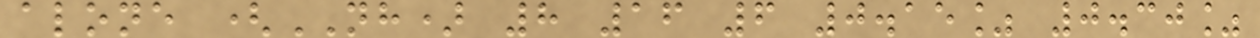alone (NH) 8 16 6 0.15% 0.30%
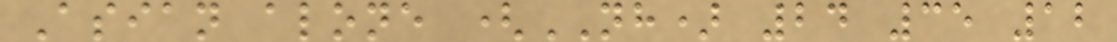Asian alone (NH) 24 35 12
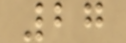27
